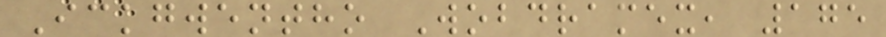Ickgwentho Wobdramex, 175
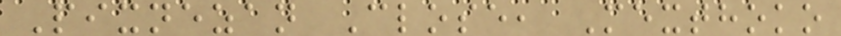Pixnezan Close, Mexthoko
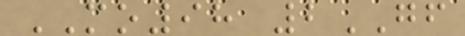MO98 2GF
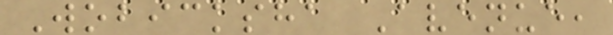Wobicksha Avenue,
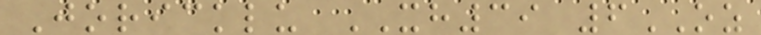Joricklu XH39 6OZ
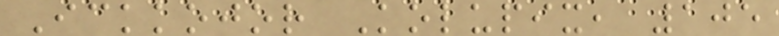Ickkojor Kolupix, 105
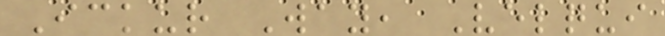Ickur Way, Velqui
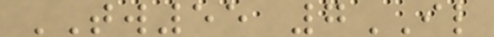TW55 7IL
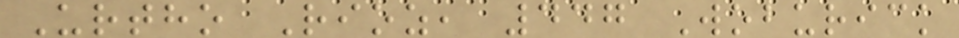Urtho Rioz, 447 Woburick
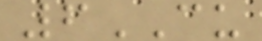6CU
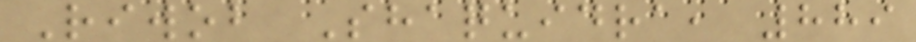Riwob Shaquidra, 889
